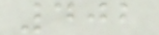402
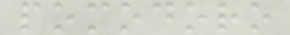pomodoro
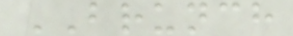BRUNCH
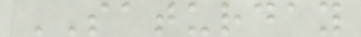SATURDAY
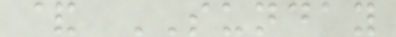& SUNDAY
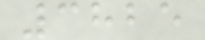3825
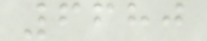6680
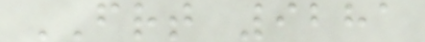FRT 9281
